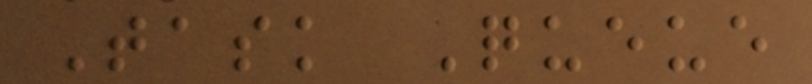Task Queue
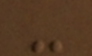-
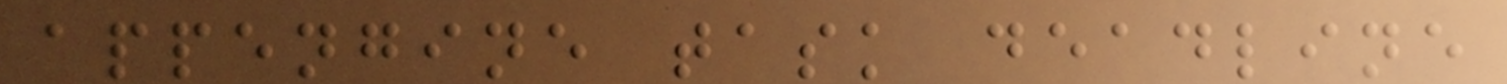appengine task deadline
